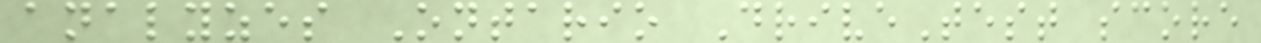analyzes Ontario DriveTest score
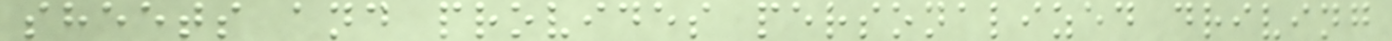sheets and provides personalized driving
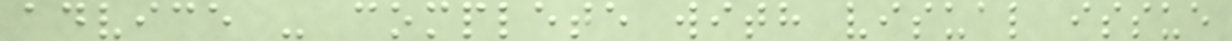advice - complete with visual issue
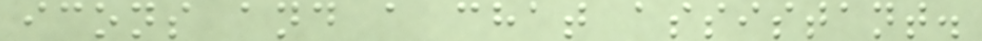icons and a chat assistant.
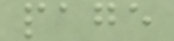page
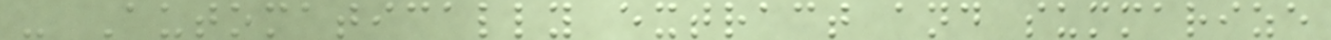- Automatically extract and summarize
